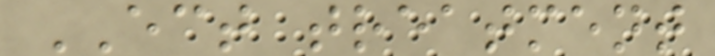ECT treatment
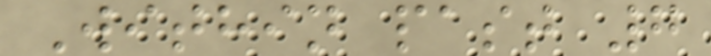Within past 7
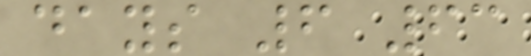days 6 63
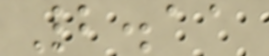2.11
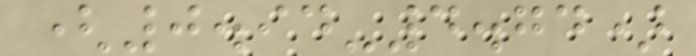(0.94-4.74)
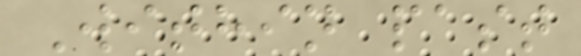Within past
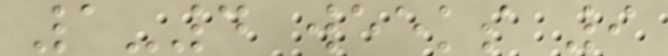1-4 weeks 9
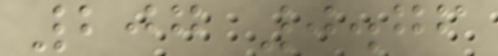207 0.76
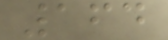164
